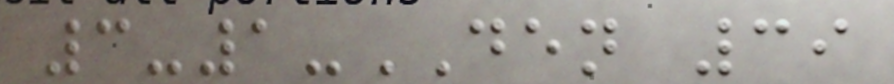3-1-DEN 39
